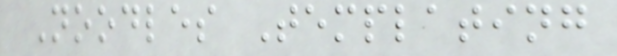Noodles Templating
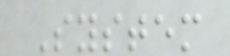System
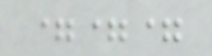===
